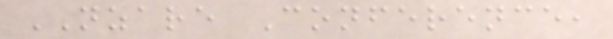NZARE Conference,
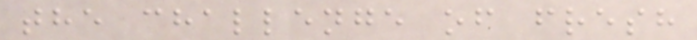the challenge of fresh
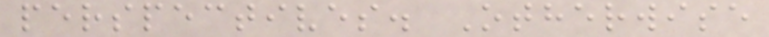perspectives. Otherwise
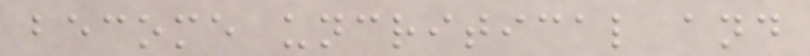become uncritical and
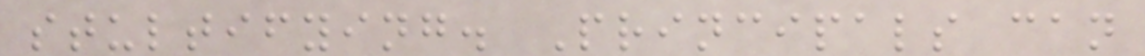stultifying. Principals can
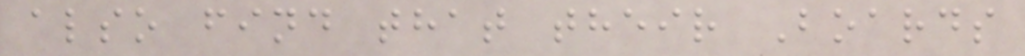also find that their Boards
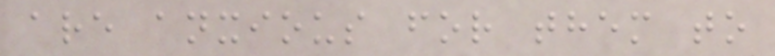are anxious for them to
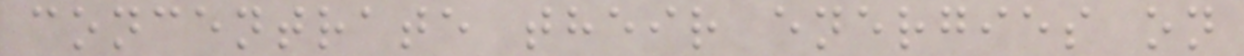concentrate their energies on
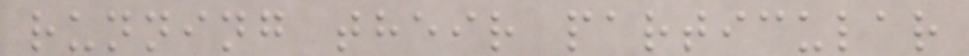running their particular
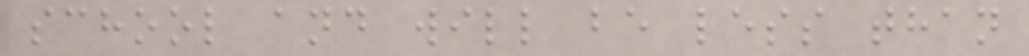school and will be less than
